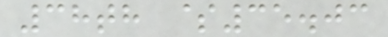38th $35.03
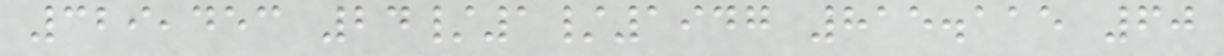329,453 24/1/1947 815.115 60
